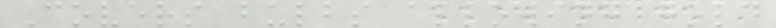Covers bulbs allowing gold
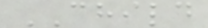CHILD
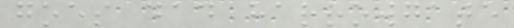goes dad harrowgate
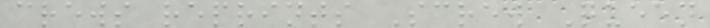crews reprints Screw Queen
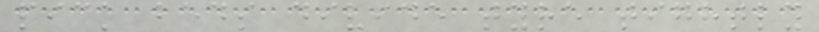pick beds divide tyre tightly
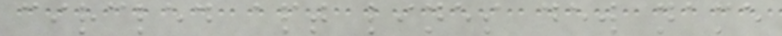circled apt lines dew name
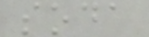soda
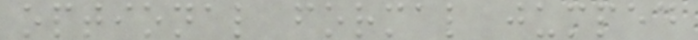optional formal jumped
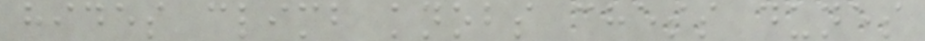hides climb knobs chess dunes
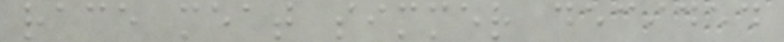race meat simmer decided
